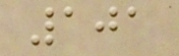101
